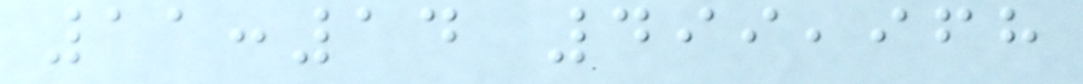11:14 499,968
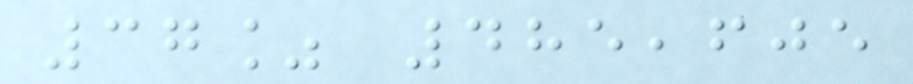37% 485,605
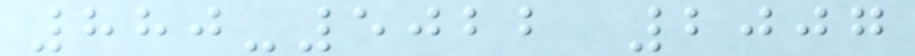880-5022 2007
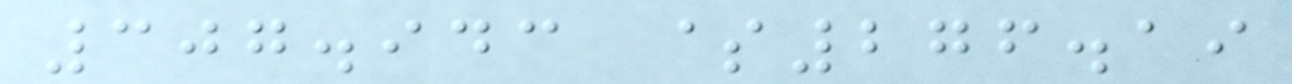307.943 $276.19
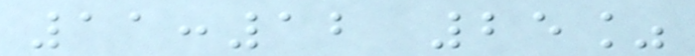11:12 25%
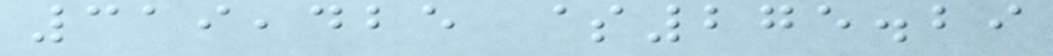319,425 $275.29
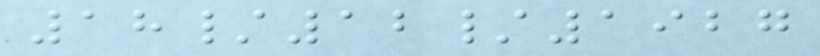18/12/1927
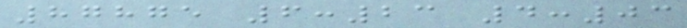87875 6:23 4:03
